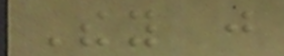They just
